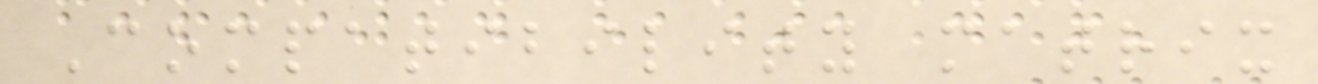Compatibility matrix
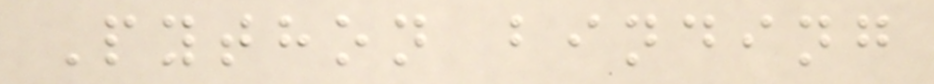Python binding
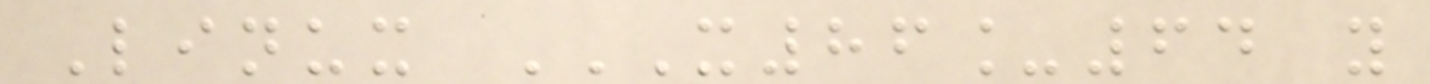Linux X86_64 Y
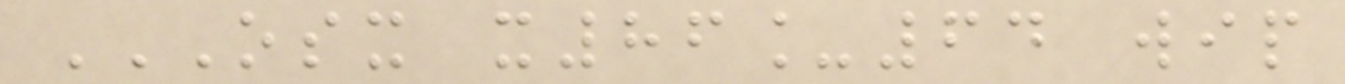OSX X86_64 WIP
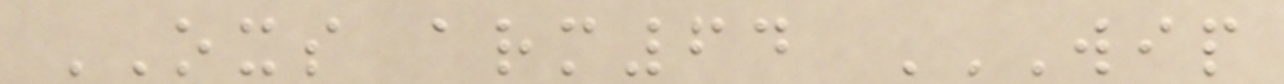OXS arm64 WIP
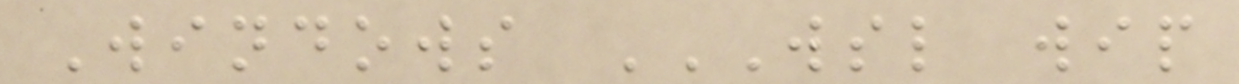Windows WSL WIP
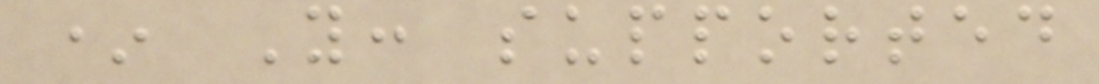* Y: supported
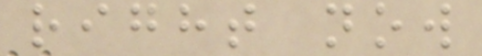right now
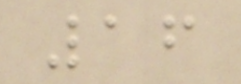16
